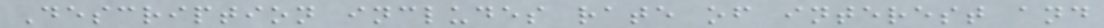Description includes rate of interest and
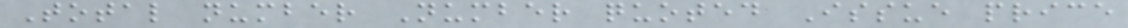Total number Number quoted Issue price
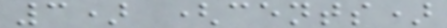3) (cents)
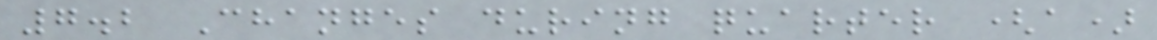7.2 Changes during quarter (a)
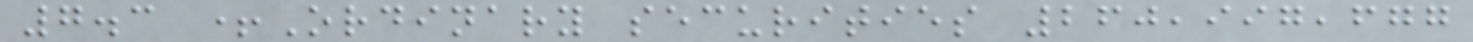7.3 +Ordinary securities 260,997,677
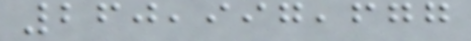260,997,677
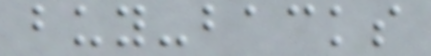buy-backs
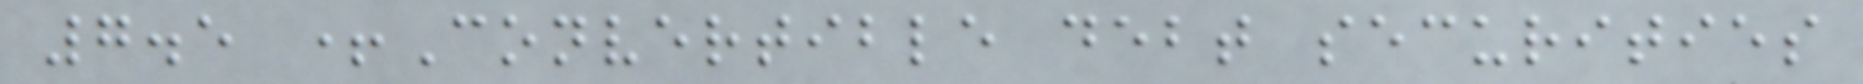7.5 +Convertible debt securities
